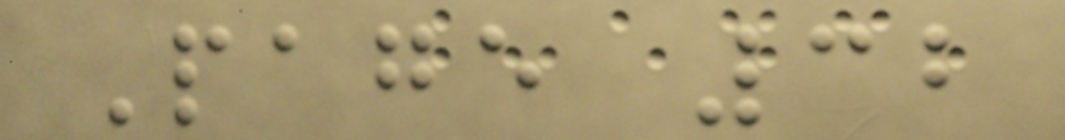Page 32
